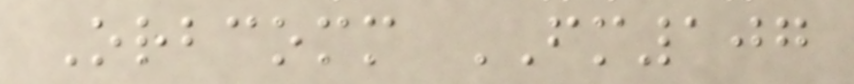Orbcomm FM107
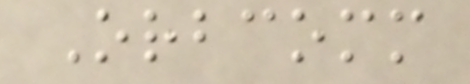Orbcomm
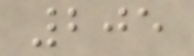205
